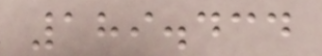189.434
